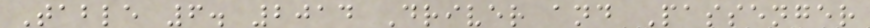Table 6. 2014 Driver and Passenger
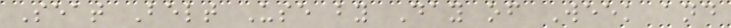Seat Belt Use by Day of Week and
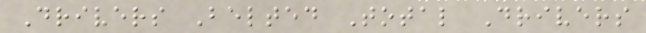Drivers Belted Total Drivers
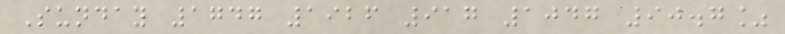Sunday 1747 1926 917 1047 90.7%
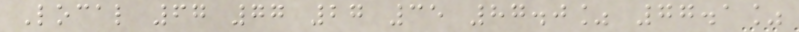Local 67 77 27 35 87.0% 77.1%
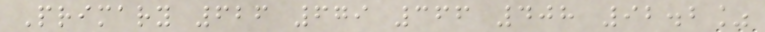Primary 626 679 366 408 92.2%
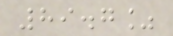89.7%
